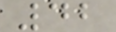42
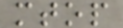mtop
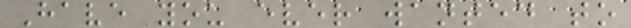Have you ever wanted to
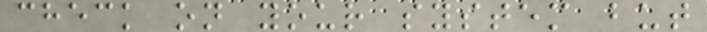check on your system but
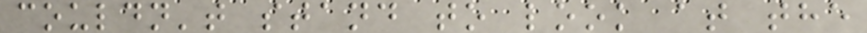couldn't stand to look at the
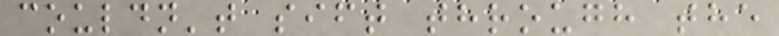couldn't sift through the
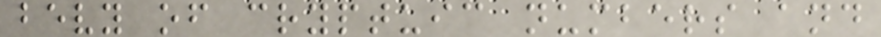bevy of cryptuic numbers and
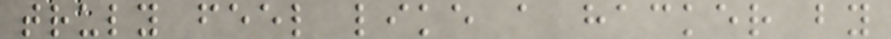truly feel like a hacker by
